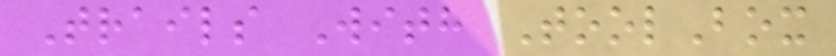Trails With ToolBox
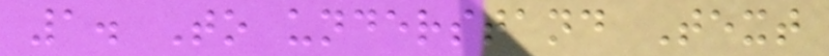1. To understand Text
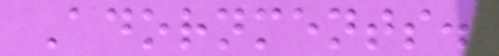Adornments.
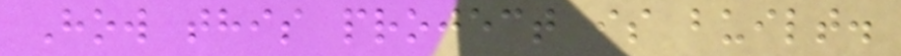How this project is built.
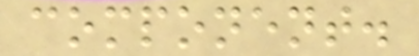component.
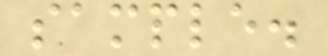sample.
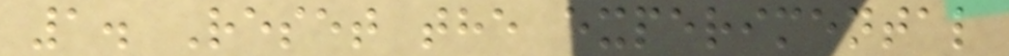1. Reset the experimental
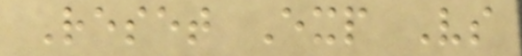Reset Exp Vs
